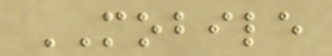MOBILE
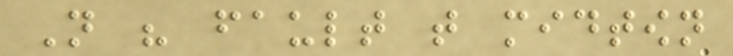Not his fault that midtown
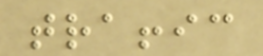traffic
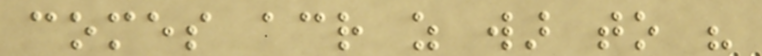comes across as war to his
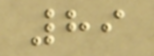89
